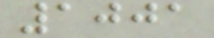1001
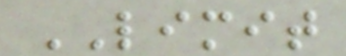LIMIT
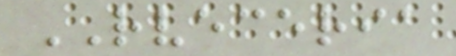RVECERIA
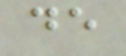de
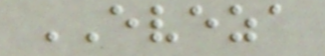EVEZA
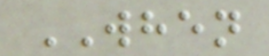WHEN
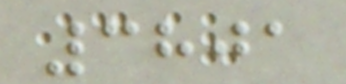3801
